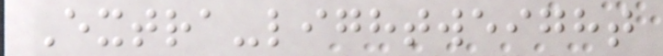Extra-lightweight
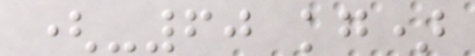(-60 kg)
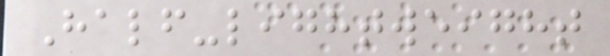Half-lightweight
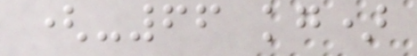(-66 kg)
